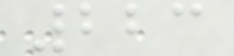223
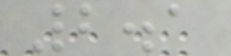2.1
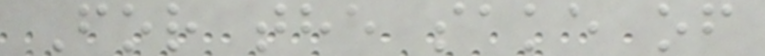For the sake of
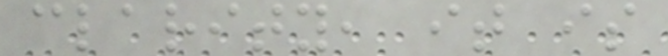clarity, it is
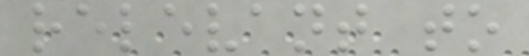relevant to
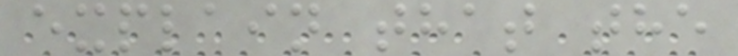explain that the
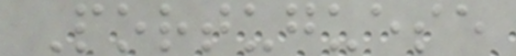Portuguese
